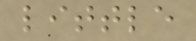little
